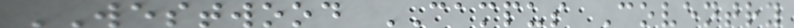WESTWOOD CAMPUS Coventry
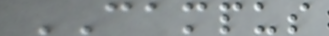CAMPUS
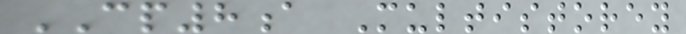CP8a Multistorey
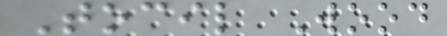Tocil Wood
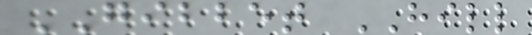GIBBET HILL
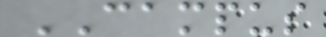CAMPUS
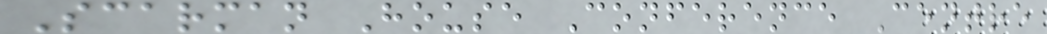Scarman House Conference Centre
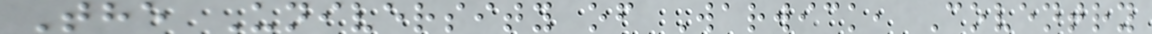The University of Warwick, Coventry
